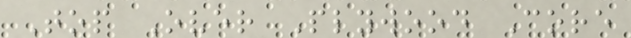Top Over Plywood Core
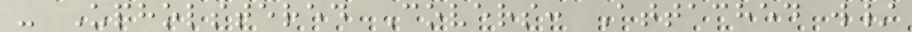- Upholstered Covers: Attached w/
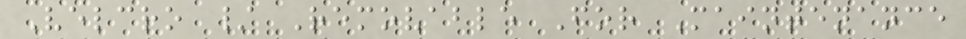Velcro / Removable For Maintenance
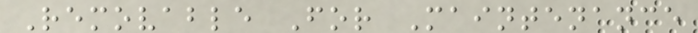Removable For Maintenance
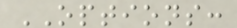OPTIONS:
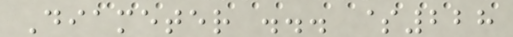Diameter ... $228
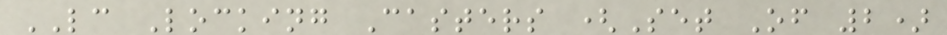LC Locking Casters (Set Of 2)
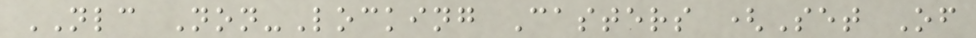NLC Non-Locking Casters (Set Of
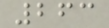263
